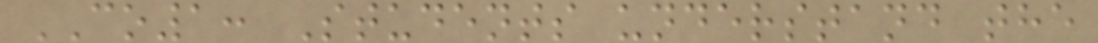CO1: Students understand the
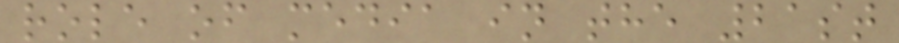role of media in the 21st
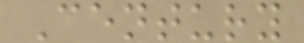Century
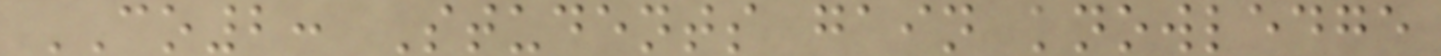CO2: Students gain knowledge
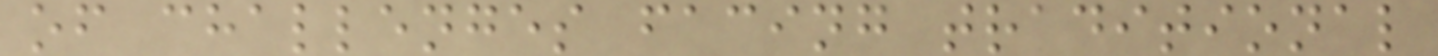of challenges facing traditional
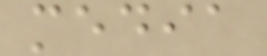media
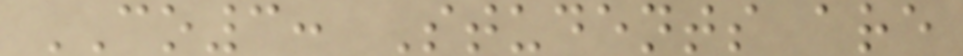CO3: Students are
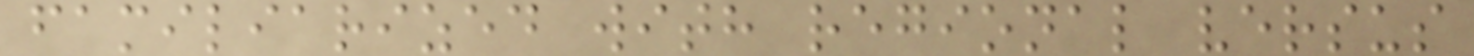familiarized with regional versus
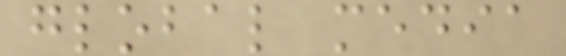global media
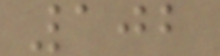102
